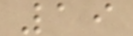19
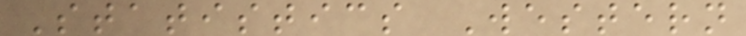Statistics Western
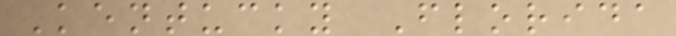Kentucky Florida
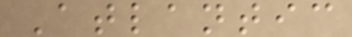Atlantic
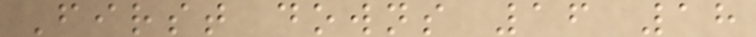First downs 16 18
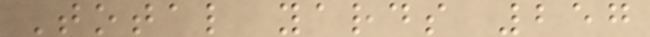Total yards 257
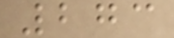273
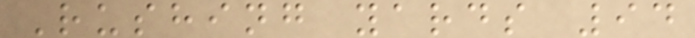Rushing yards 94
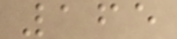165
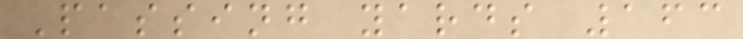Passing yards 163
